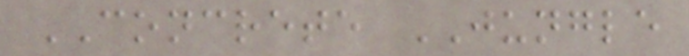CONCRETE JUNGLE
